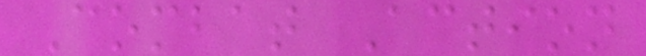Combat Action
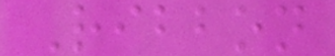Ribbon
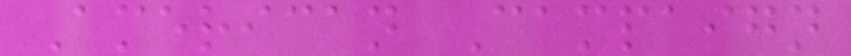American Campaign
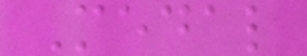Medal
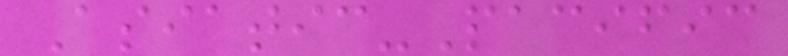Asiatic-Pacific
